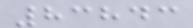83843
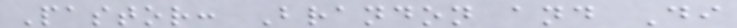Pastor: Brandon and Di
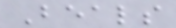Beals
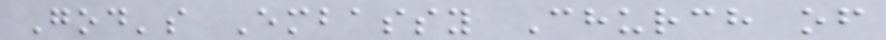God's Embassy Church of
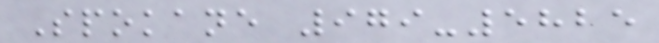Spokane 979-5825
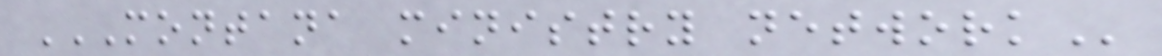MONTANA MINISTRY NETWORK
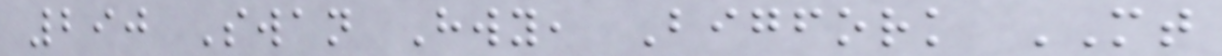290 Swan Hwy, Bigfork MT
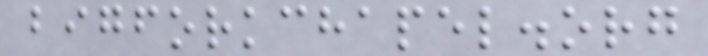bigforkchapel.org
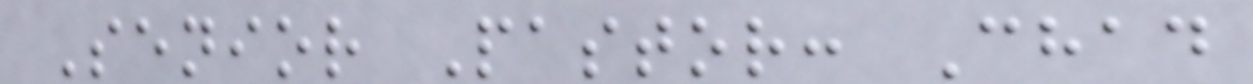Senior Pastor: Chad
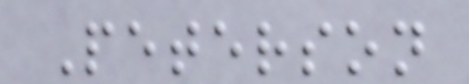Peterson
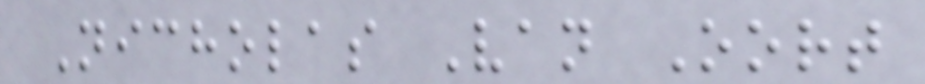Nicholas Van Oort
